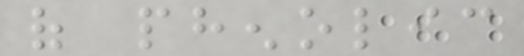of phenolic
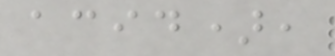acid),
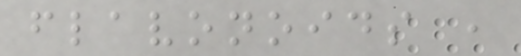flavonoids ,
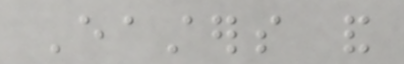Easters and
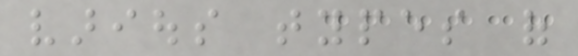various types of
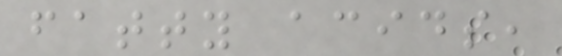fatty acids,
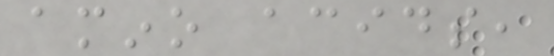amino acids,
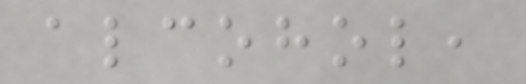alcohol,
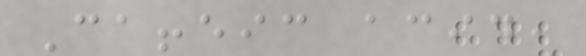Caffeic acid,
